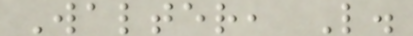Walter, L.
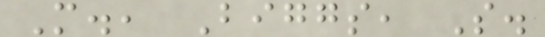M., Biggs, S.
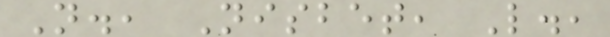N., Nisbet, L.,
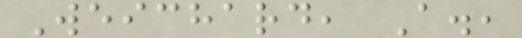Weichard, A.,
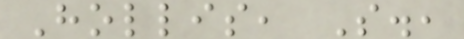Hollis, S.,
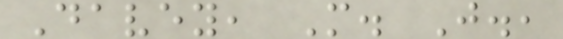Davey, M. J.,
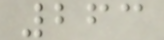263
